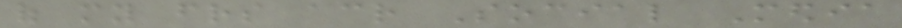of my friends across Social Media
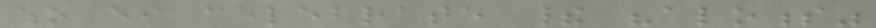who either celebrate their "aloness"
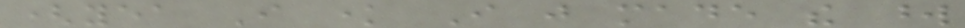(yea I know I just made the word
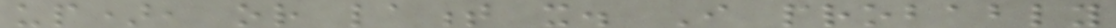up), or lament it. I probably
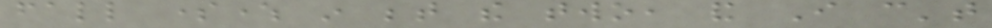fall somewhere in between the two, and I can't
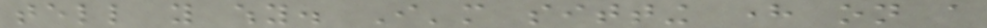tell you why. I'm sitting here on a
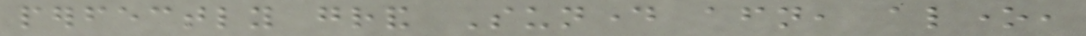perfectly grand Sunday afternoon, alone,
